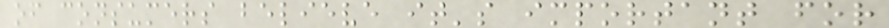of consumers believe it's important for
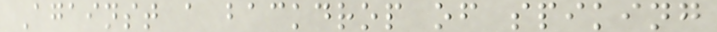Against a backdrop of spiking
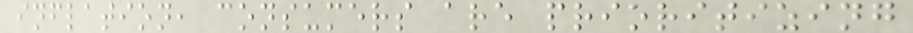inflation, consumers are prioritizing
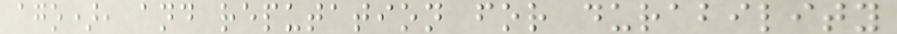ago), and reputation for durability
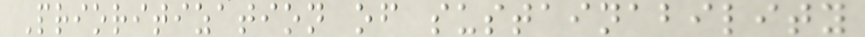Prioritization of sustainability
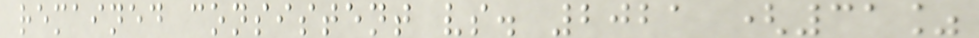remained consistent vs. 2021 (31%
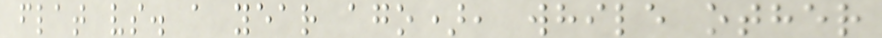flat vs. a year ago), while other
